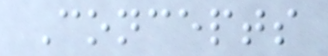Concepts
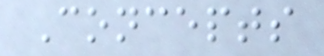Concepts
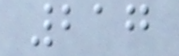217
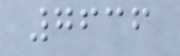7636
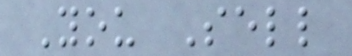You Sell
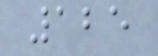125
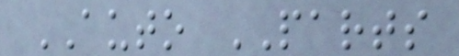AUTO PARTS
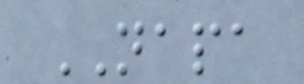NAPA
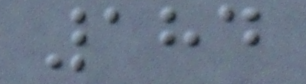184
